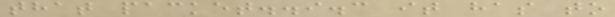that packet..i.c it has to
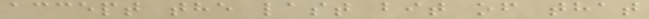accept the last bit of that
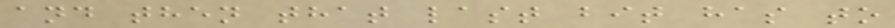and then that last bit has to
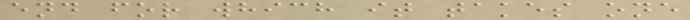end for which it takes one
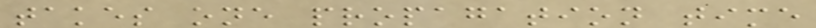takes one propagation time
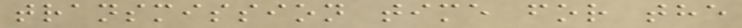transmission time for the
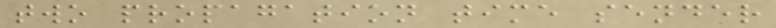two propagation time sender
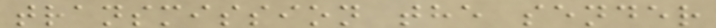transmission the sender
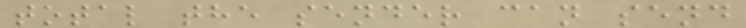total the sender can send
